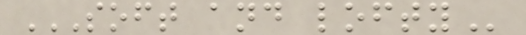SOFT AND LOFTY
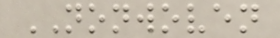NONWOVEN
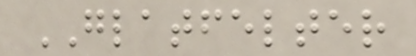GLATFELTER
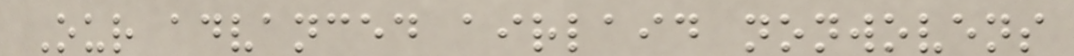Our advanced airlaid nonwovens
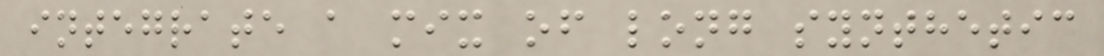integrate a mix of long synthetic
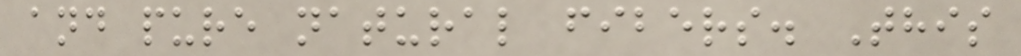and pure natural fibers. This
